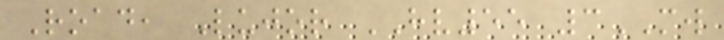Road, Lujor HV55 3MW
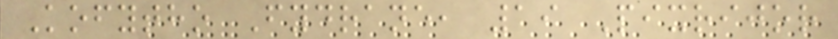Kofytho Fydrane, 19 Pixrijor
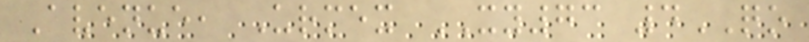Avenue, Urmex XY73 4QO
